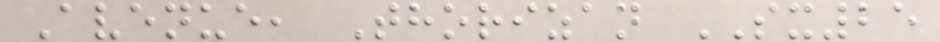Avenue, Thorizan SX25
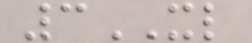3XL
